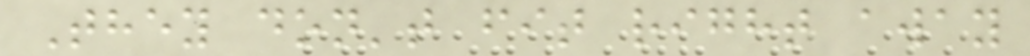They don't fit right away
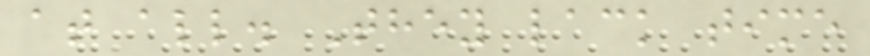at all. They lack time
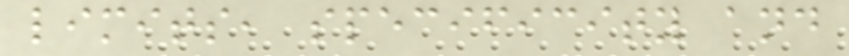limits, specificity and
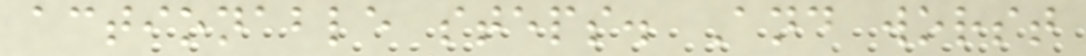actionable steps. And worst
